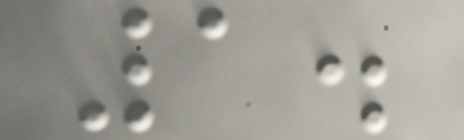1.
